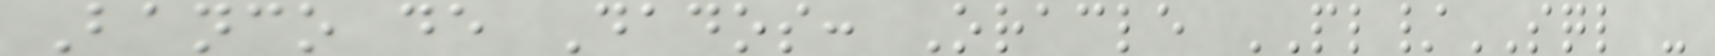Banco de Dados: Oracle PL/SQL -
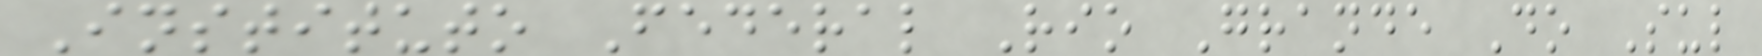Instituto Federal Rio Grande Do Sul
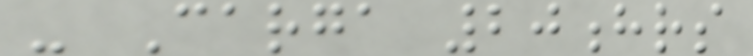- Carga 20hrs
